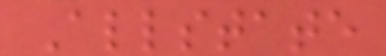Allstate
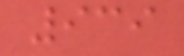939
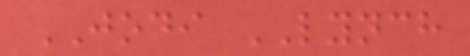JODI LYNCH
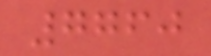7760
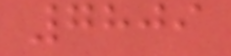7809
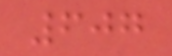607
